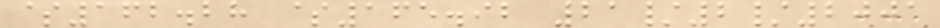$162.28 $165.92 21/2/2001
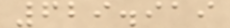629.919
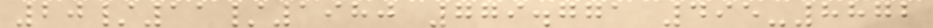20/11/1980 779.771 495-8872
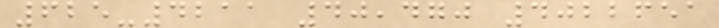625-4211 40,470 4022651
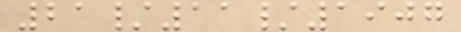21/11/1907
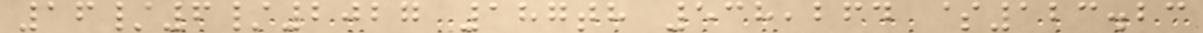16/6/2027 187th 538,264 $123.23
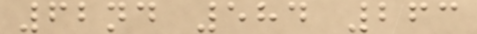62nd 584 263
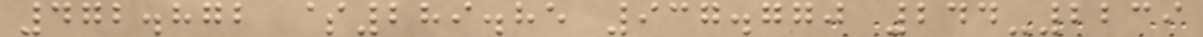472.872 $289.85 937.770 244-2239
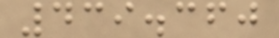439.360
